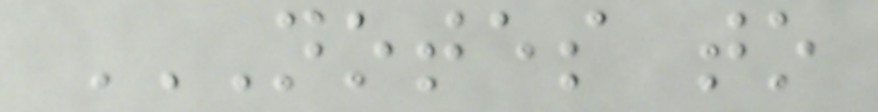NOTES TO
